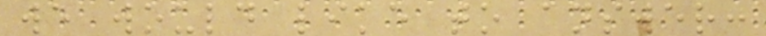we would like to answer:
